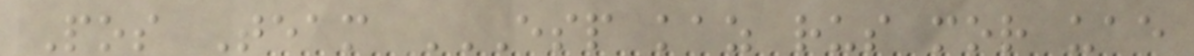Pos Team ESP KAZ RUS MOR UAE
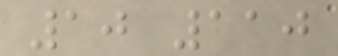10 110
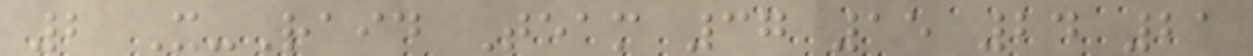2 X-Raid Team 37 15 24 21
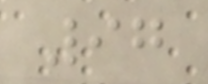97
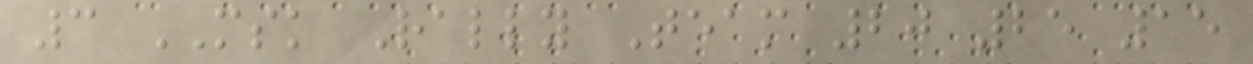3 MSK Rally Team 20 25 15
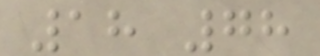18 78
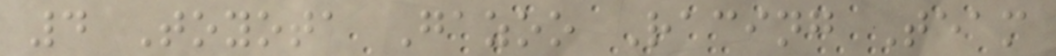4 Toyota Gazoo Racing Team
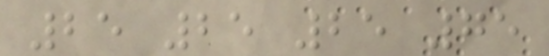25 25 25 75
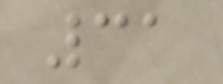31
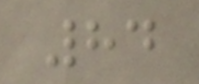84
